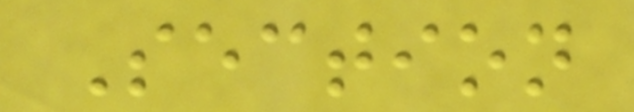Section
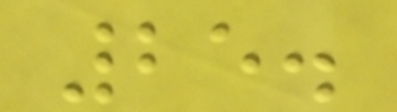25.
